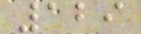129
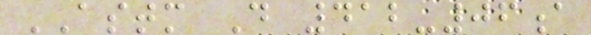ASTM D 412-06a
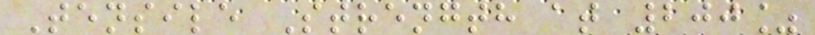Tensile Strength at 200%
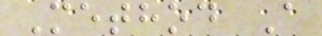Method A
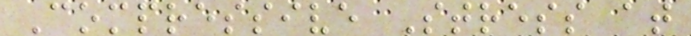Compressive Stress at
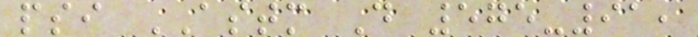psi ASTM D 575-91,
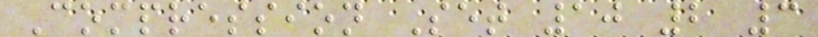Compression Set 10 2 3
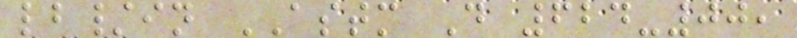lb/in ASTM D 624-00,
